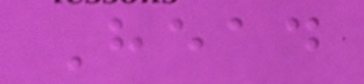Head
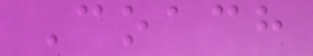Coach
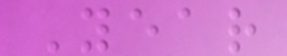Year
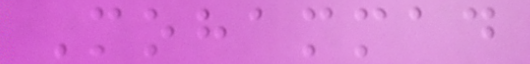Mohammad
